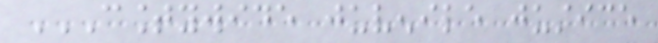COUNTYWIDE JUVENILE JUSTICE
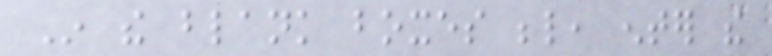In the blank boxes below, enter the
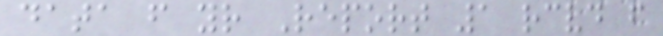data from your Report 1 received from
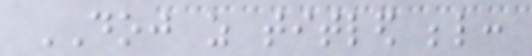DOJ as titled below:
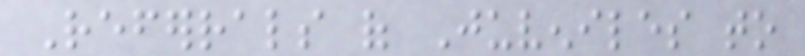Referrals of Juveniles to
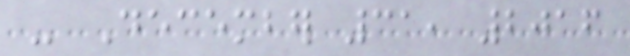- December 31, 2016
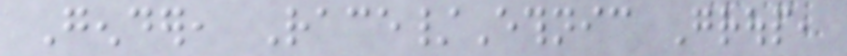Gender, Race/Ethnic Group,
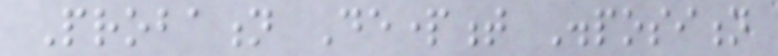Probation Department Disposition
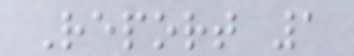Report 1
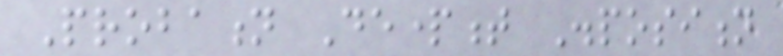Probation Department Disposition
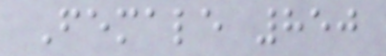Female 850
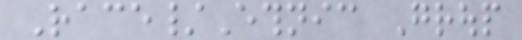Race/Ethnic Group
